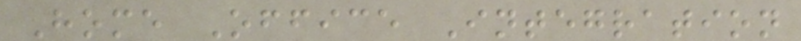Home Office Integration
